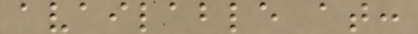available at:
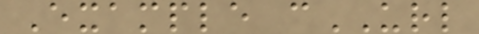Example cURL
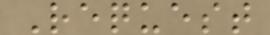Request
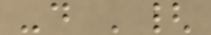-d '{
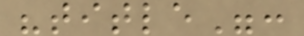"title":
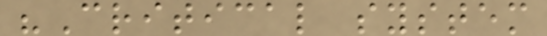"Critical system
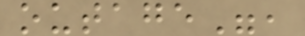outage",
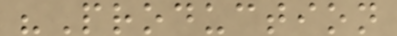"Production
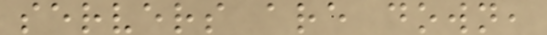servers are down,
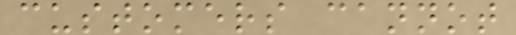customers cannot
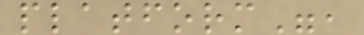platform",
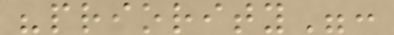"priority":
